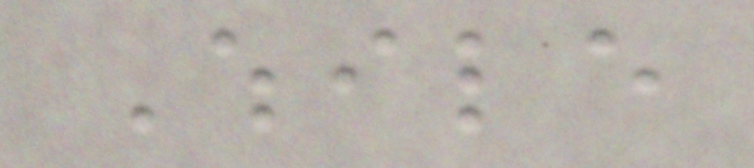While
